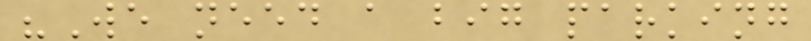"We need a big parking
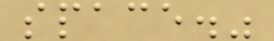space."
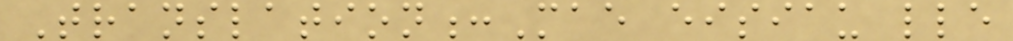Translation:Mae eisiau lle
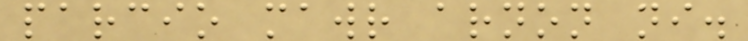parcio mawr arnon ni.
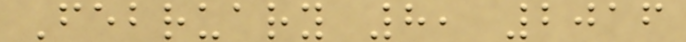February 8, 2016
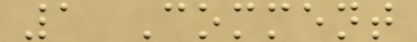1 Comment
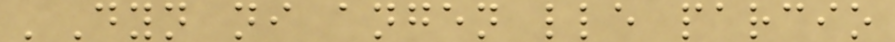'Dyn ni angen lle parcio
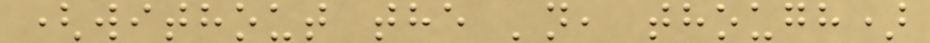(without the 'n, though)
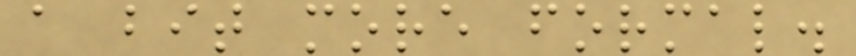a bit more formal.
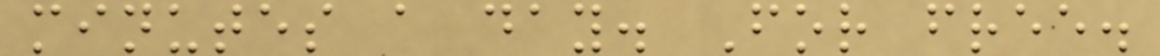minutes a day. For free.
